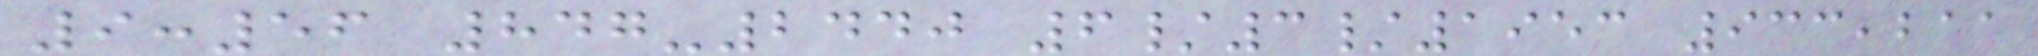9:56 847-2440 6/3/1953 933,211
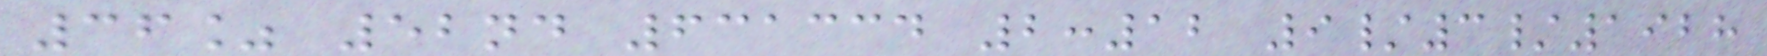36% 52nd 631334 2:12 9/3/1928
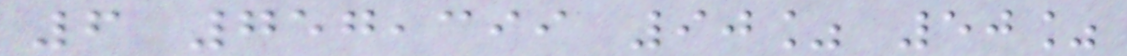6 757,399 90% 50%
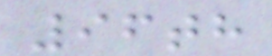96th
